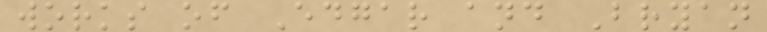works of Edgar and Bryan
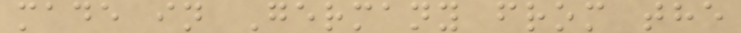made in Germany from the
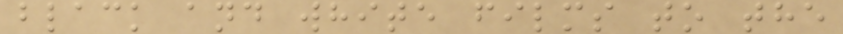black and white films to the
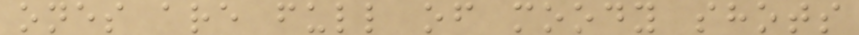ones are full of moody shots
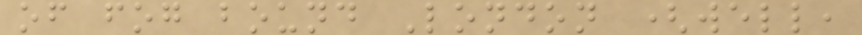of fog bound London (well,
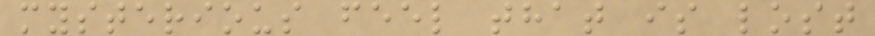mysterious feel that is lost
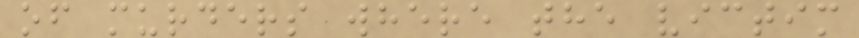of murders where the victim
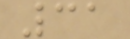31
